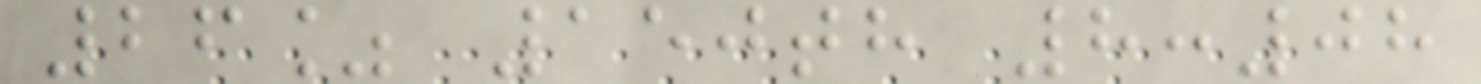26% 150th 8:08
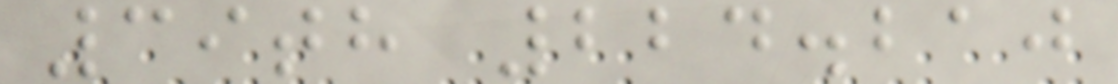39th 224.210
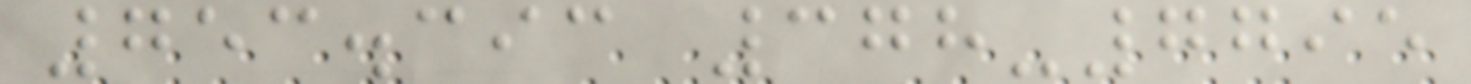753.393 378-7795
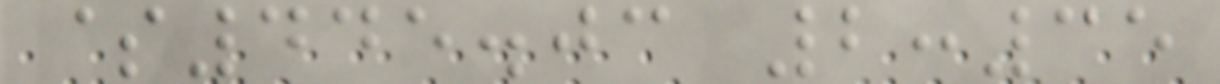$445.03 2:35
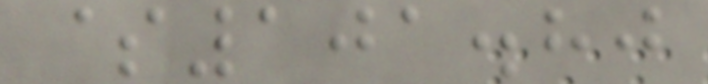$101.80
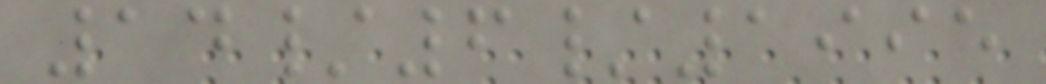14/6/1995
